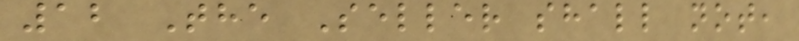12 The Seller shall not,
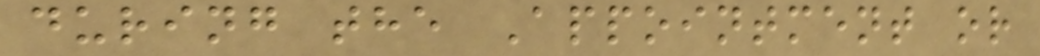during the Appointment or
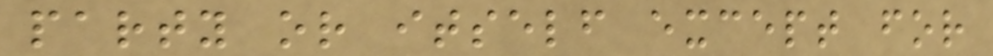party or itself except for
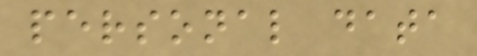personal data
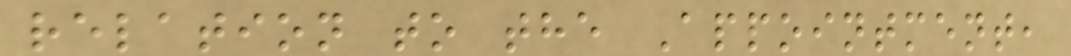relation to the Appointment,
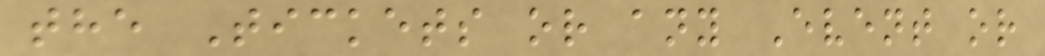the Tickets or any Event or
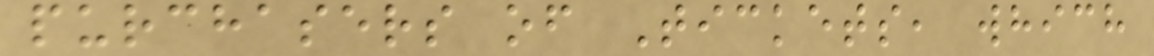purchasers of Tickets, which
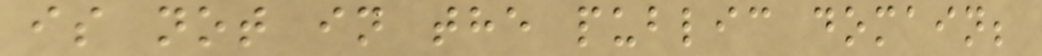is not in the public domain;
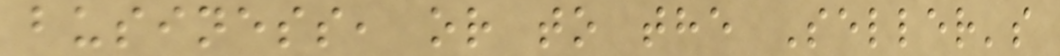business, or to the Seller's
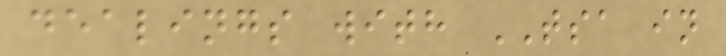dealings with TSA in
